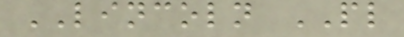LINCOLN PL
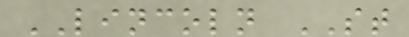LINCOLN ST
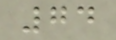74
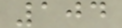104
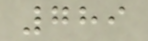789
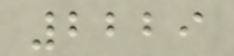2229
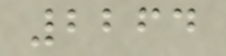2264
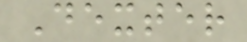Dexter
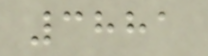3881
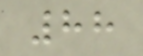88
